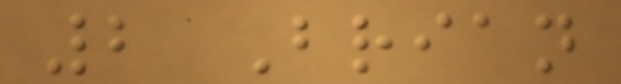2 Brian
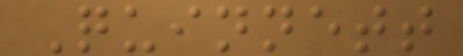Quinnett
